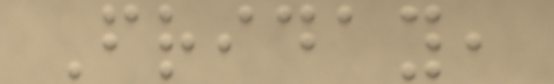Friday,
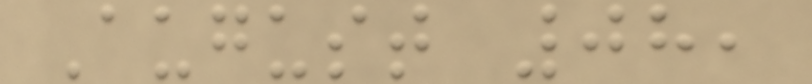August 08,
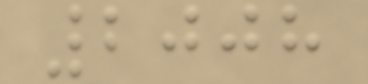2008
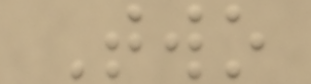Two
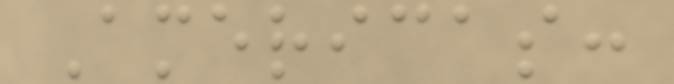Americas:
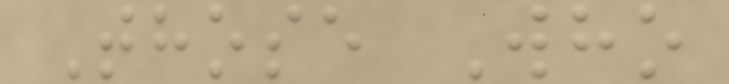Those Who
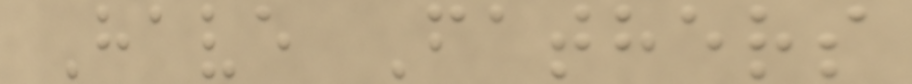Have Fathers
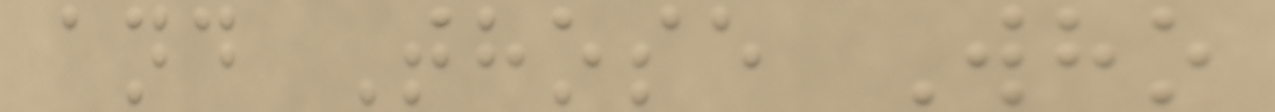and Those Who
